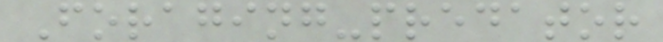Foraging-predator
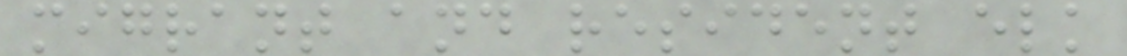migrant and resident elk
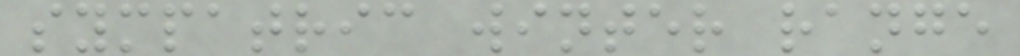sympatric winter range
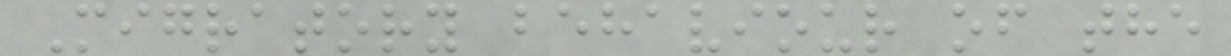Migratory behaviour of the
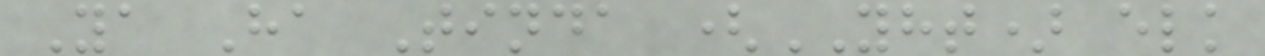Ya Ha Tinda (YHT) elk
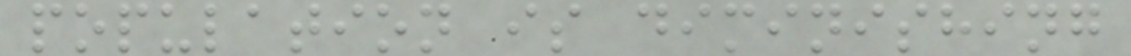population is diminishing
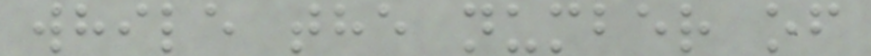while the number of
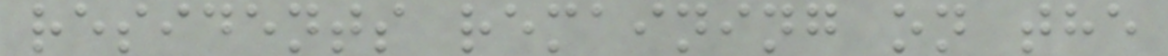residents remaining on the
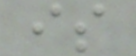is
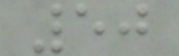50
